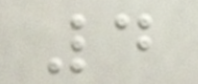4
